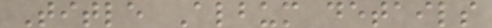Title Album details
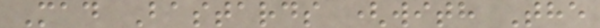Mad Bastards (with The
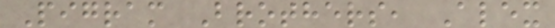Pigram Brothers, Alex
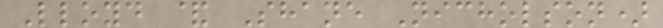Lloyd & Shane Nicholson)
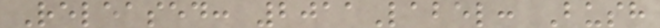Released: 2011Label: Bush
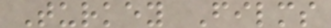Turkey Films
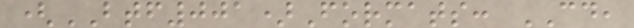(BTF001)Formats: CD,
